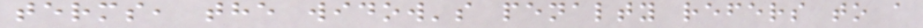terms, the widow's penalty refers to a
